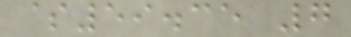$59.35 7
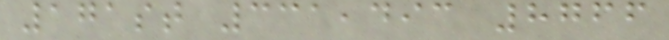171st 331,493 8766
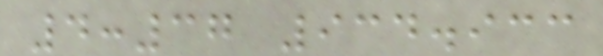4:37 934.933
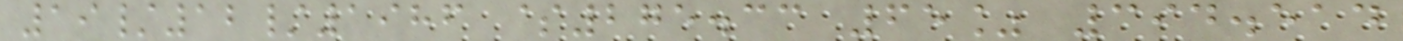19/12/1986 $275.33 65% 394.514
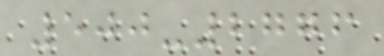500-2776
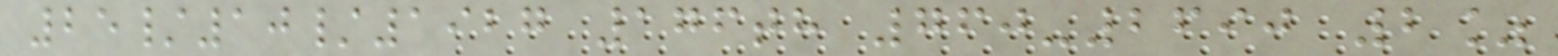25/10/1927 176th 760-2690 2%
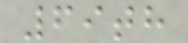69th
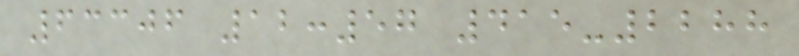63306 12:57 415-2288
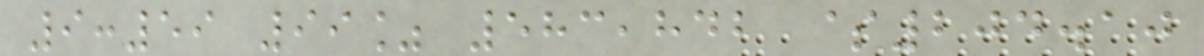9:59 99% 583,842 $204.10
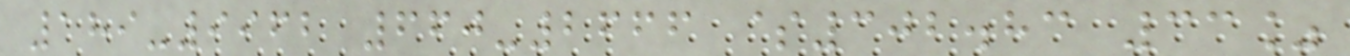189-9962 660-2666 $302.83 33%
